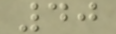40
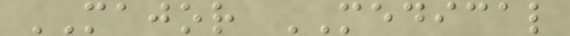MAJOR MEDICAL
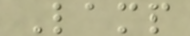Lamp
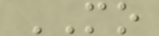MO
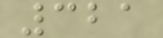321
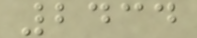2434
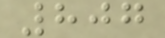807
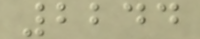2244
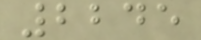2245
